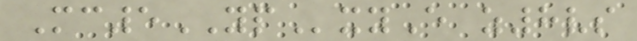Mc5YPxyE z8vs
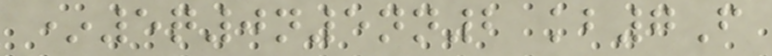*5q0n5nn2 kb7F
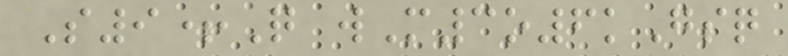S9+Q wM3o6kGsq
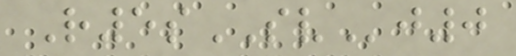R5sSVj0
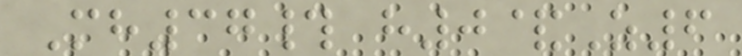Mh37# h0&Z6
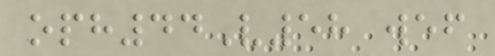oph44V58 wef
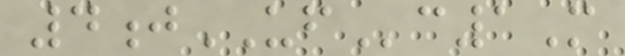4jUFc1M
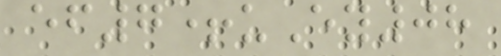ef7+uEy08
